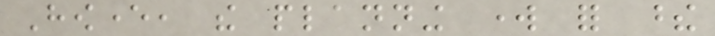However, the planning work for these
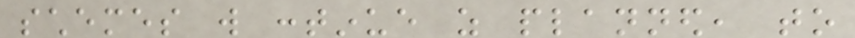schemes will continue as planned, to
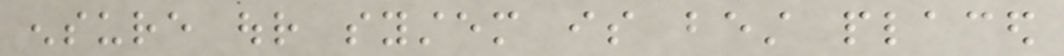ensure our system is best placed
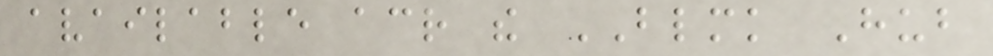available across the BLMK Hub
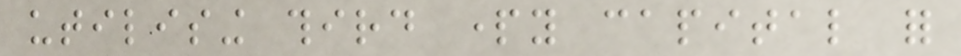utilising third party capital for
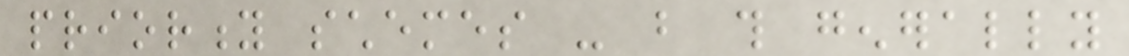priority schemes - but this generally
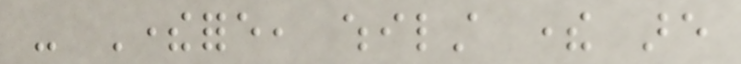- Therefore, whilst there are
